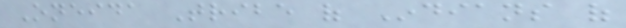Oneida Tribe of Indians of
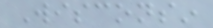Wisconsin
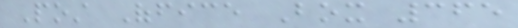Post Office Box 365
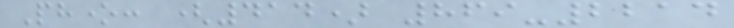Phone: (414) 869-2214
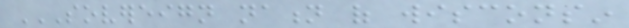SOVEREIGN NATION OF WISCONSIN
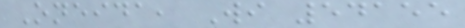Oneida, Wi 54155
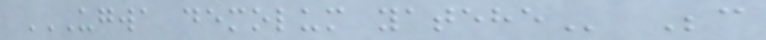UGWA DEMOLUM YATEHE Because
